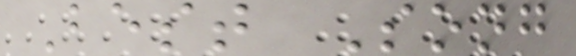Best Song
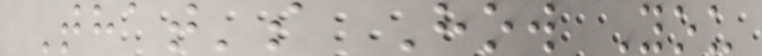That's How You
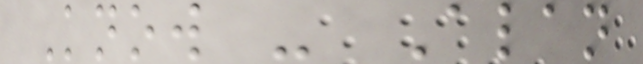Know - Alan
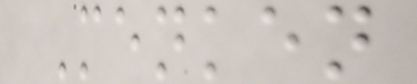Menken
